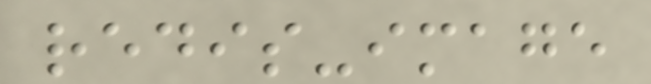redis-image
